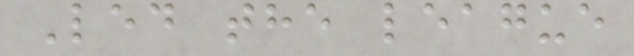Led the league
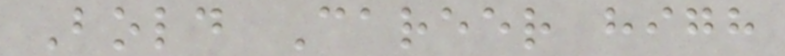Bold Career high
